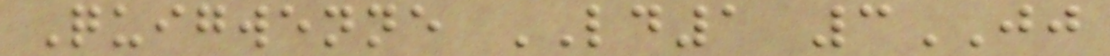Quigwenne LD1 3JJ
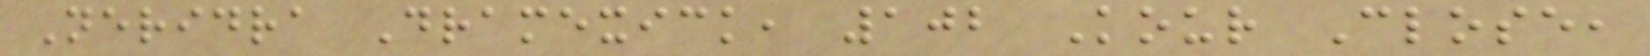Neridra Dramexick, 102 Kour Close,
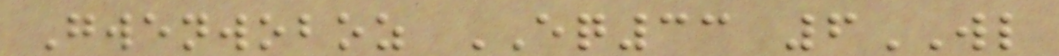Gwenwoboz EQ33 6WL
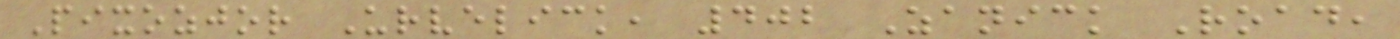Pixozjor Urvelick, 402 Zanick Road,
